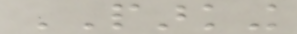PARKING
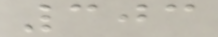303
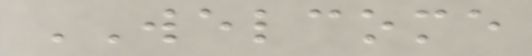WELCOME
